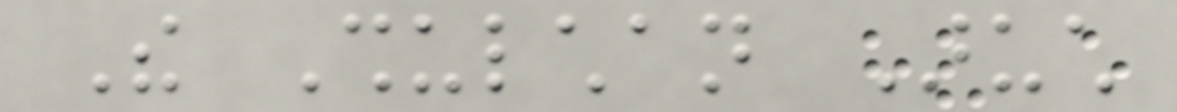The Shulchan Aruch
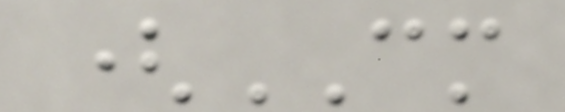(CM
